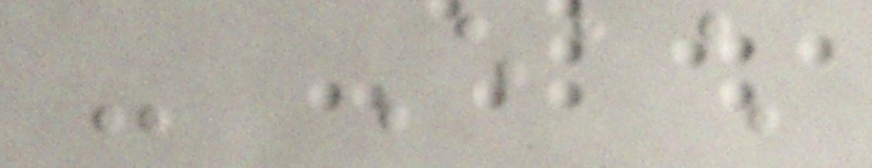- Each
